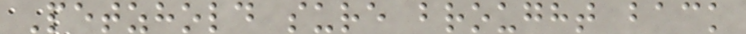Petzhold sure brought back
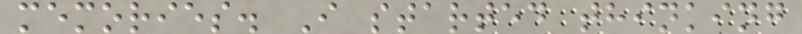memories. I started thinking
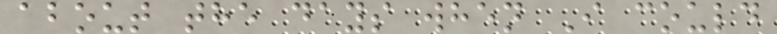about the days when I could
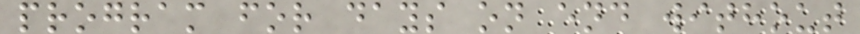program for days on end without
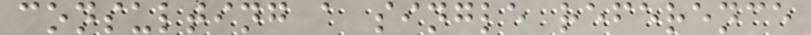consulting a single reference
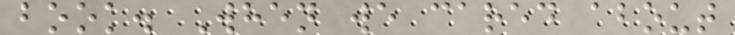book. When we cared about
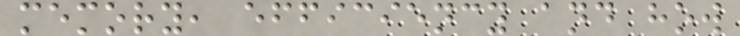memory, efficiency and how
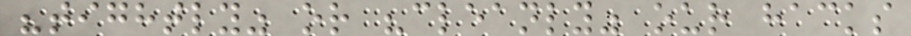"tightly" or "cleanly" our hacks
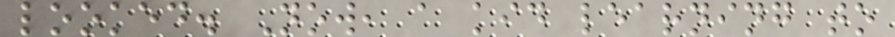looked. Now, a kid learning to
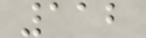112
